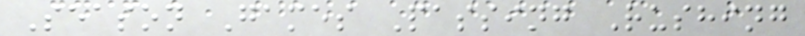Season Games Passing Rushing
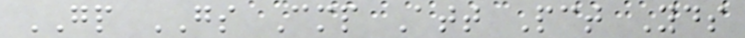GP GS Cmp Att Pct Yds
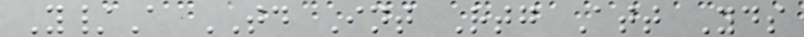Y/A TD Int Rtg Att Yds
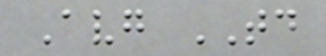Avg TD
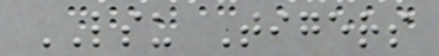LSU Tigers
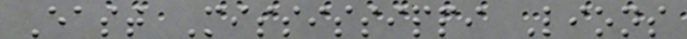East Mississippi Lions
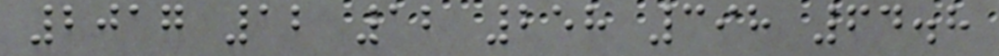2017 12 12 258 398 64.8
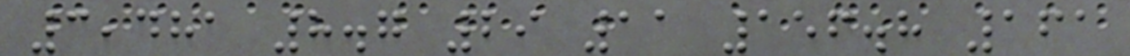3,481 8.7 29 11 156.8 161
